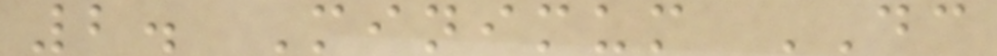2. Minimum DC
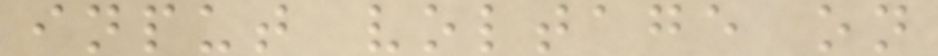input voltage on
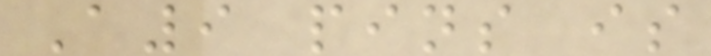A9 pins is
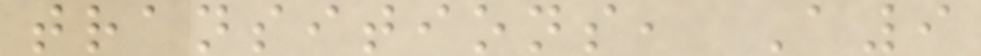transitions, A9
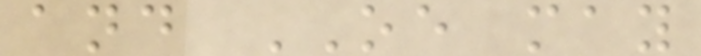and OE may
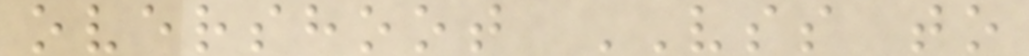overshoot VSS to
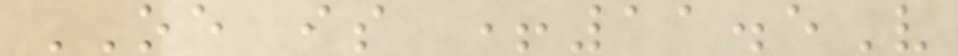OE is +11.5V
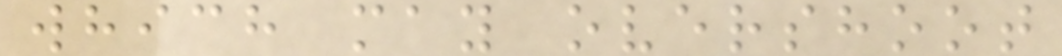which may overshoot
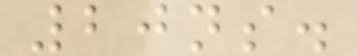20ns.
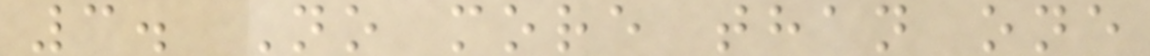3. No more than one
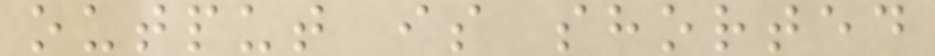output is shorted
